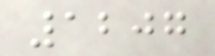1207
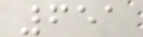651
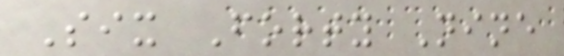Six Forty Nine
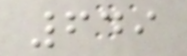649
